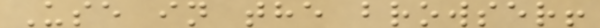Use in the browser!
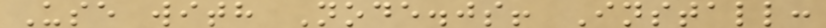Use with Node.js! Install:
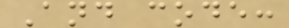And code:
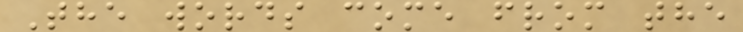The words come from the
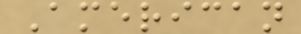American
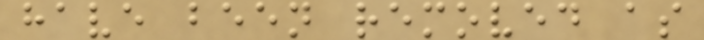have been removed as
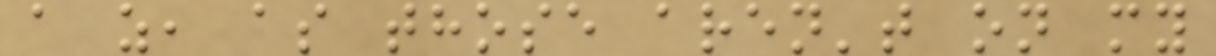a z, as those aren't on my
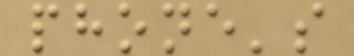phone's
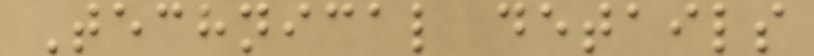Technical details
